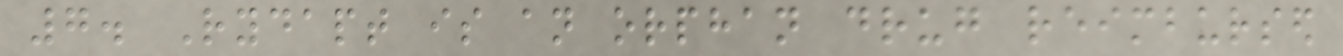7. Rydapt is an orphan drug reimbursed
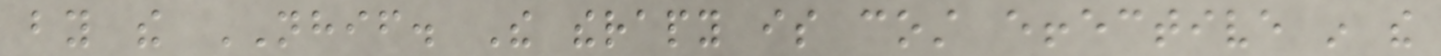by the NHIF. The therapy is cost effective in the
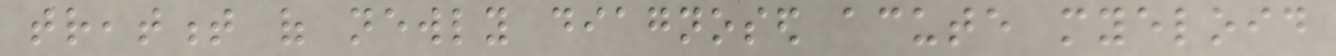treatment of newly diagnosed acute myeloid
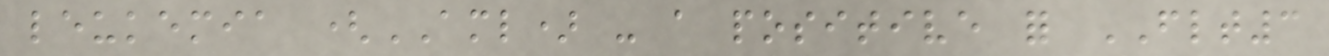leukemia (AML) - a positive for FLT3
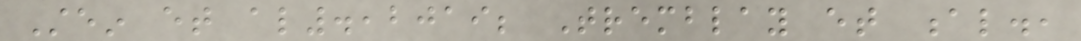Stein et al.,2019; Tremblay et al.,
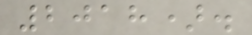2018).
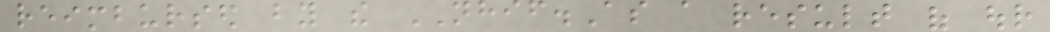reimbursed by the NHIF.As a result of our
